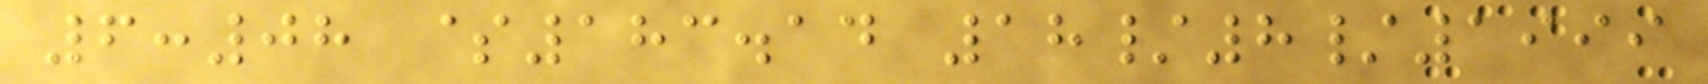6:08 $183.14 18/8/1999
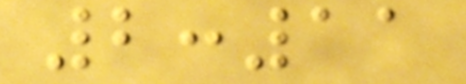2:11
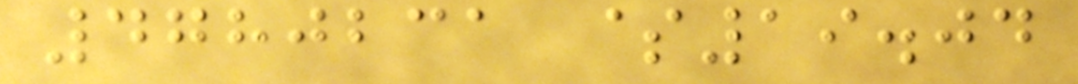4780231 $19.04
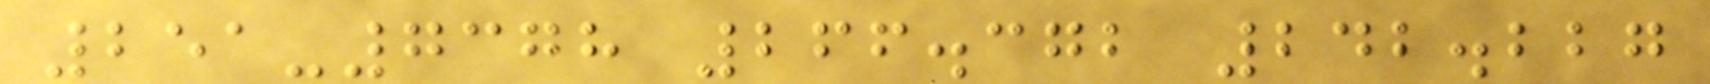251-7378 266.372 242.227
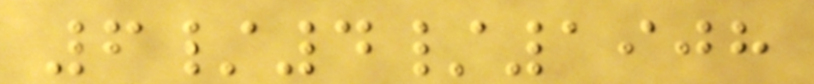6/4/1908
